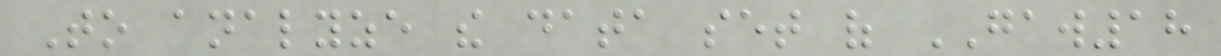To analyze the data set of GAW18
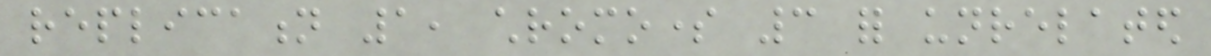replication 1, chromosome 3 for unrelated
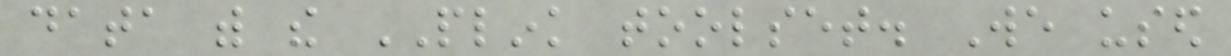data with the PLINK toolset. We used
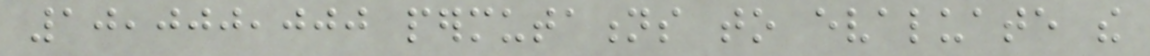10,000,000 permutations to evaluate the
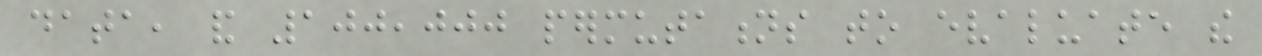data, and 100,000 permutations to evaluate the
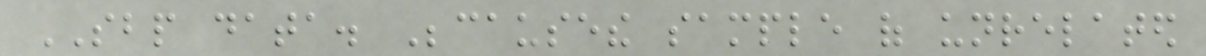SBP data. Becausethe sample of unrelated
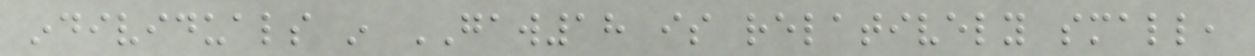individuals in GAW18 is relatively small,
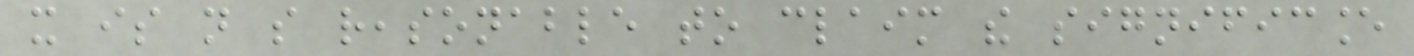it is not so reasonable to claim the significance
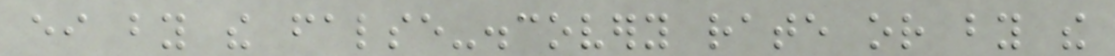either by the false-discovery rate or by the
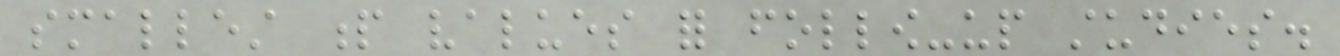smallest p values for follow-up studies.
